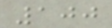100
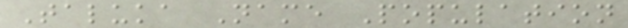Taluka Name Population
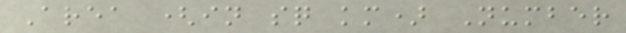Area (in sq km) Number
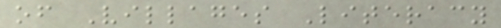of Villages Literacy
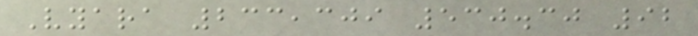Vyara 233,309 530.30 92
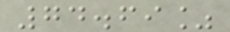74.69%
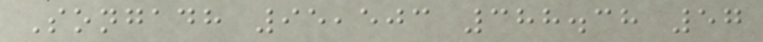Songadh 95,503 388.38 57
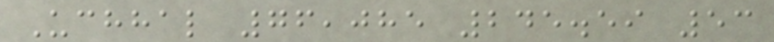Uchhal 76,085 245.59 53
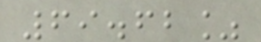69.62%
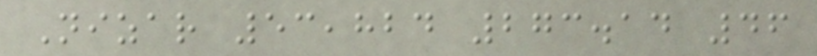Nizar 53,824 273.14 46
